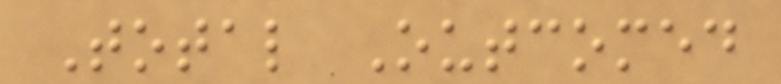Total Outcomed
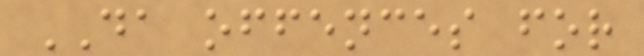DA offences for
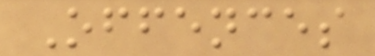Offences
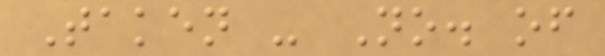Taken - No. of
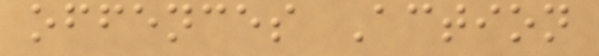offences Action
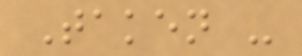Taken -
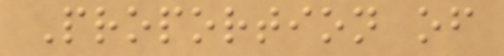Proportion of
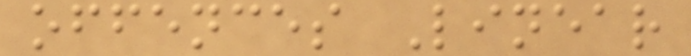offences Linear
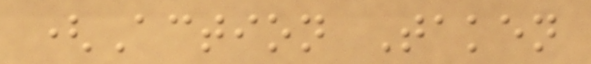(Action Taken
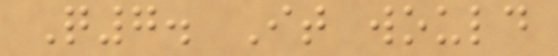Q7. It would
